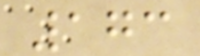173
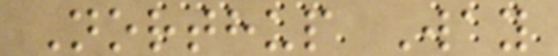Northup Way
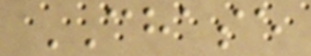CHASE
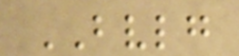BVLG
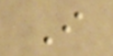I
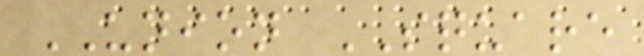UNION SQUARE
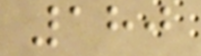180
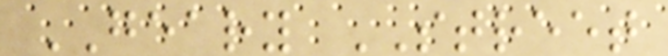GEARY STREET
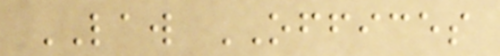LAW OFFICES
